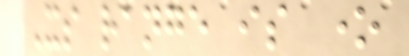Its range is one
